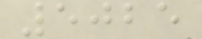5025
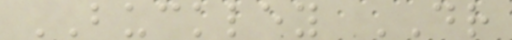BUCKLEY DR
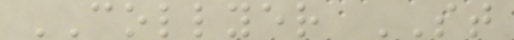COLLYER ST
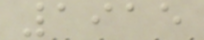1915
